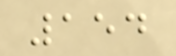154
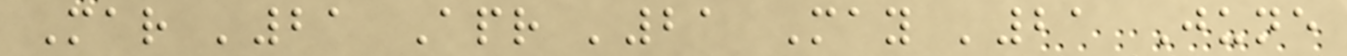Mar '21 Apr '21 May '21 June
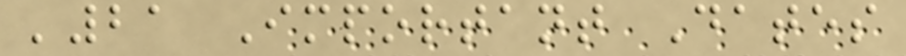'21 Important Dates
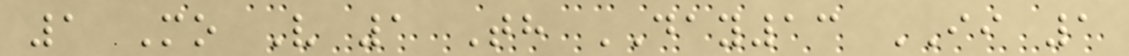1 Mo V 1 Th DAY13 II 1
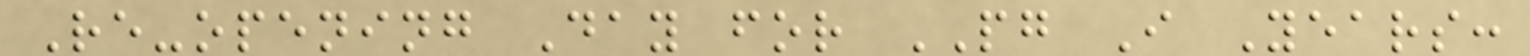Re-opening Day for PG I Years:
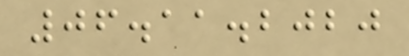06.11.2020
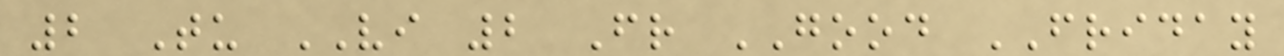2 Tu VI 2 Fr GOOD FRIDAY
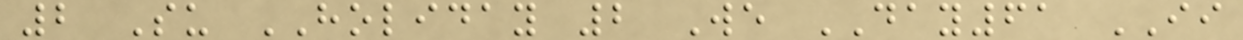2 Su HOLIDAY 2 We DAY61 II
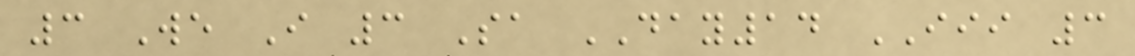3 We I 3 Sa DAY14 III 3
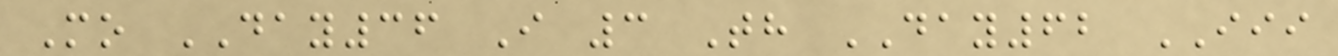Mo DAY36 I 3 Th DAY62 III
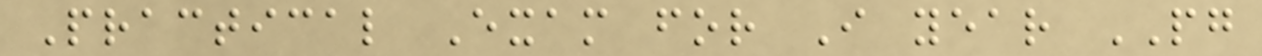Practical Exam for I year PG
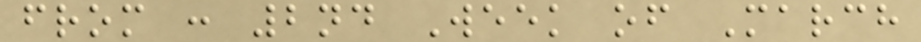from : 2nd Week of March
